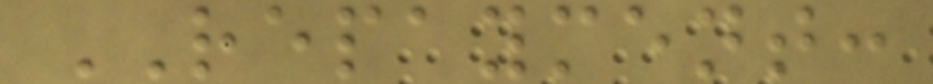REPAYMENT:
